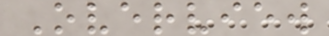Overview
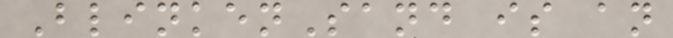BlinkenSand is an
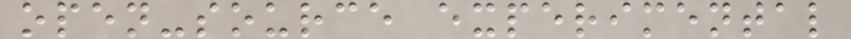open-source experimental
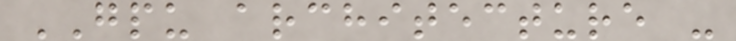GPU architecture -
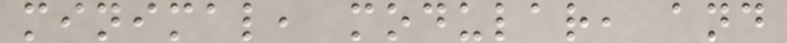minimal, modular, and
